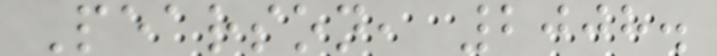Pearson, 2008.
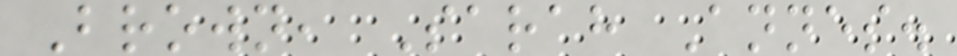Brown, Sarah Annes.
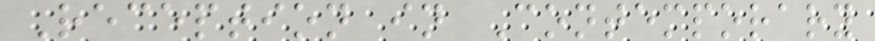Reception in Contemporary
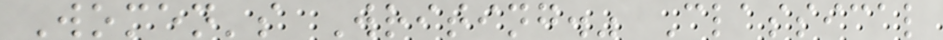Women's Writing." Classical
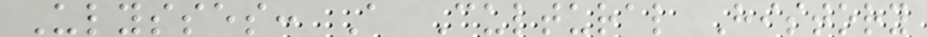Ulysses: A Cultural History
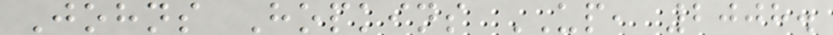Johns Hopkins UP, 2008.
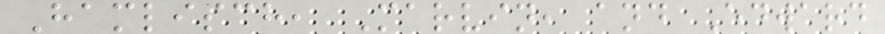Hamlisch, Marvin, and Edward
